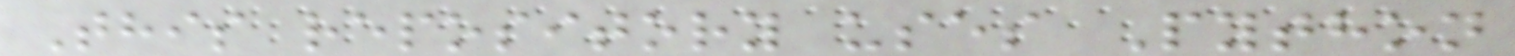This repository uses Python
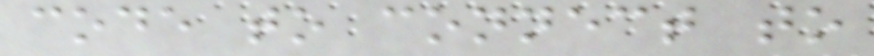code to connect to
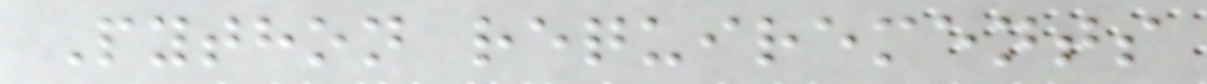Python requirements
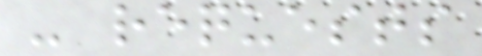- requests
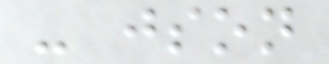- json
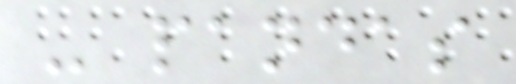- pandas
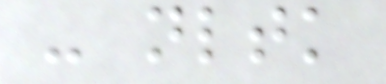- nltk
